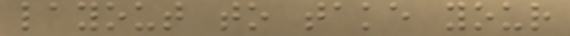layout to take your
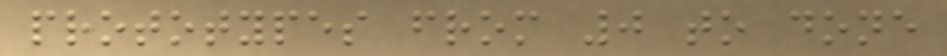prototypes from 0 to done
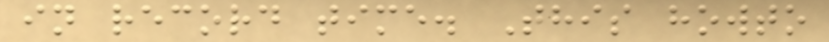in record time. This howto
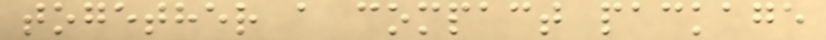together a compact package
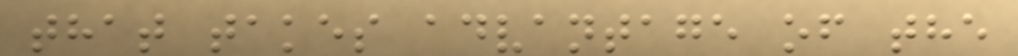that takes advantage of the
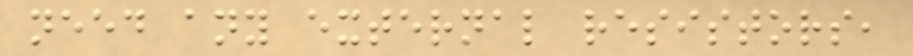need any external resistors,
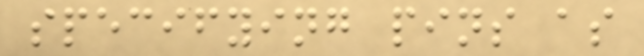specifying pins as
